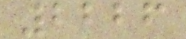2226
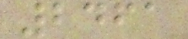2461
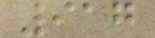917
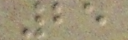25
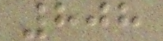808
